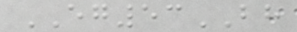EG53BH
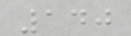140
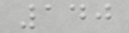140
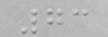73
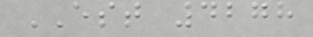EST 4278
